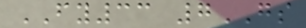FY33 7GS
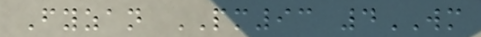Fyzan PM93 4WM
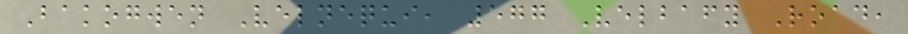Bakogwen Velnequi, 577 Velbafy Road,
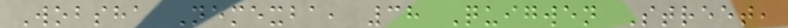Wobsha Nemexba, 38 Quigwen Street,
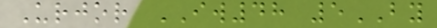Urjor IW48 5BY
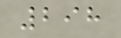298
